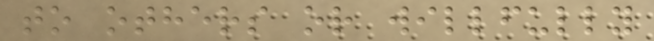to others or willfully
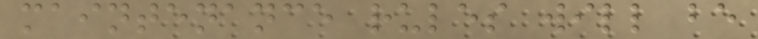maintenance rules will be
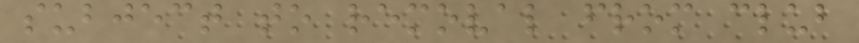subject to removal from club
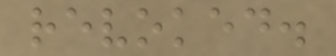revoked.
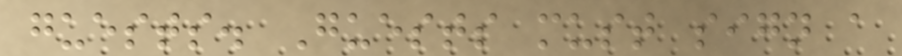guests. Guests must sign a
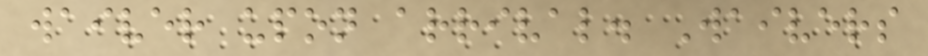waiver upon arrival. Waivers
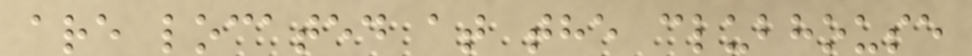are located at the clubhouse
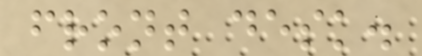front desk.
